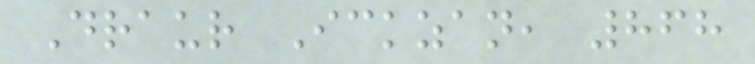Draur Ickzan, 868
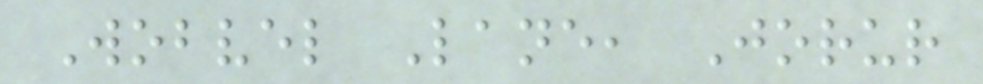Wobvel Lane, Jorur
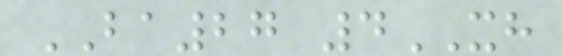BA27 4XH
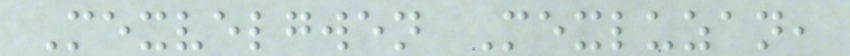Mexvelgwen Mexluzan,
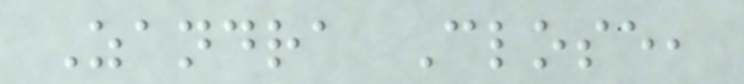Zandra Close,
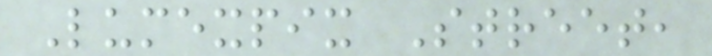Lumexpix Street,
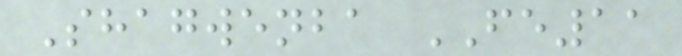Shagwenba FE11
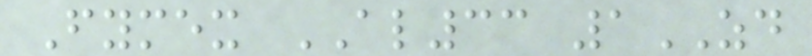Fymex AL33 1ZD
